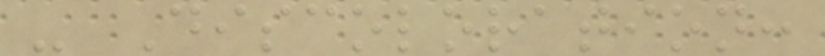- Discoloration:
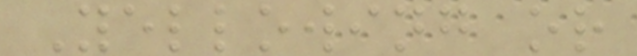Yellowing or
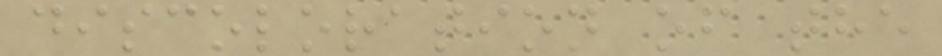discoloration of the
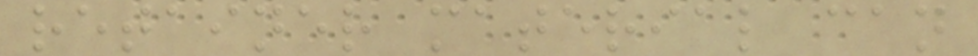retainer material can
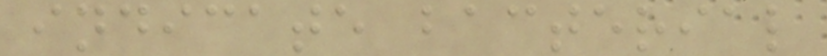indicate bacterial
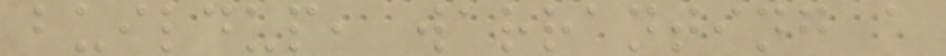buildup, warranting a
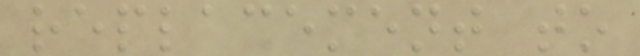replacement to
